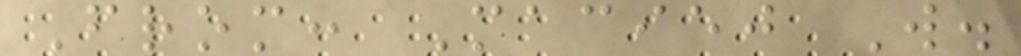From: Maciej W.
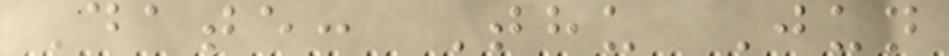Date: Thu Jun
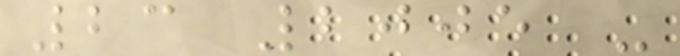23 2005 -
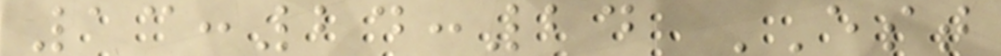13:24:24 EST
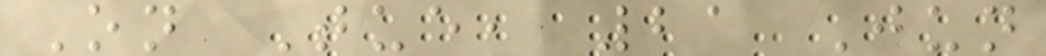On Tue, 21 Jun
